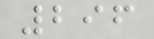296
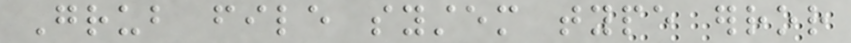Grub file system type error
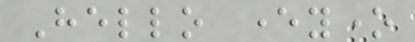Hello everyone
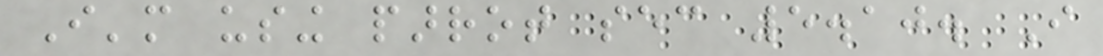I'm using parrot sec 5.10. I
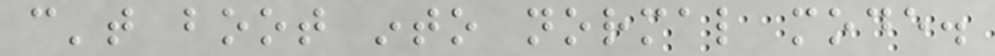can't boot into normal mode.
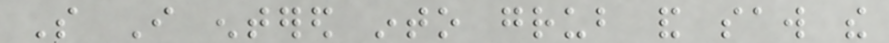So I entered into grub and saw the
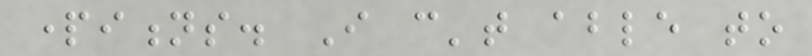partitions. I can't able to
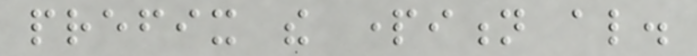prefix the partition also.
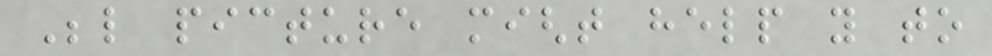Below picture might help you to
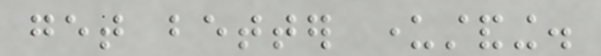get better understanding.
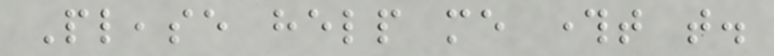Please help me throught that.
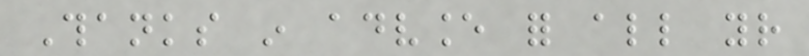Thanks in advance for all your
